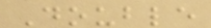Double
